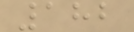182
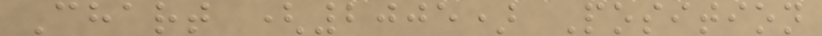Chart (2005) Position
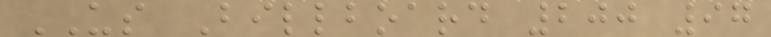US Billboard 200 97
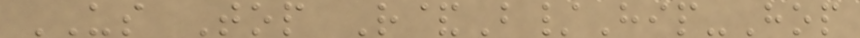US Top R&B/Hip-Hop
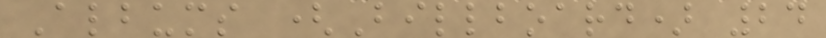Albums (Billboard) 24
